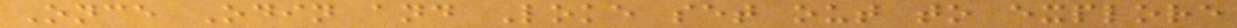Once Odin and Loke set out to explore
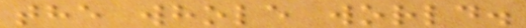the whole world.
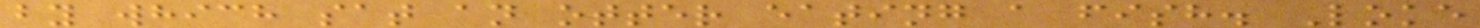by which sat an otter eating a fish. Loke
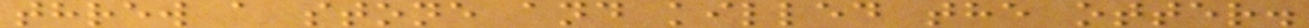threw a stone and killed the otter.
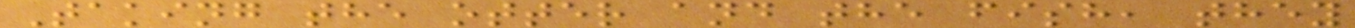Taking the otter and the fish, they
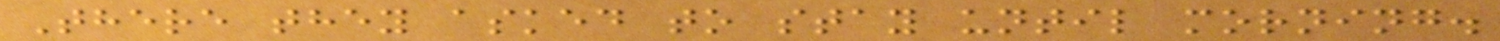There they asked to stay until morning.
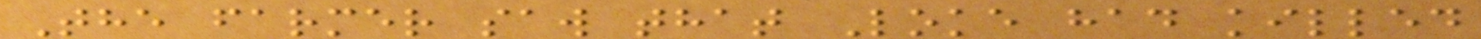The farmer saw that Loke had killed
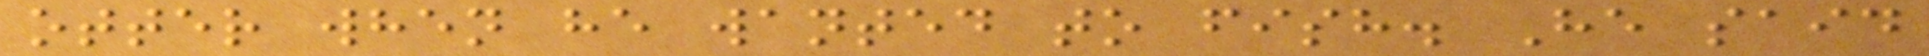otter when he wanted to fish. He said
